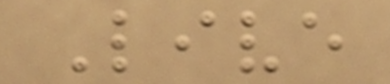Live
